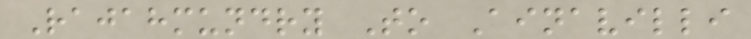Rajahmundry To Ainavilli
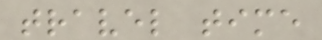travel time
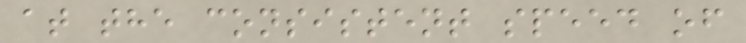at the consistent speed of
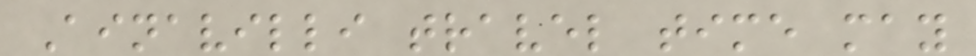Ainavilli travel time may
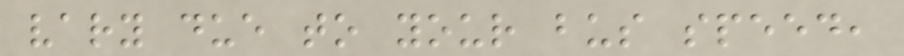vary due to your bus speed,
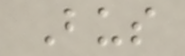Bus
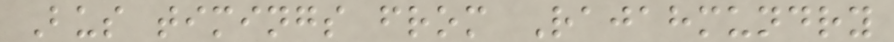Bus timings from Rajahmundry
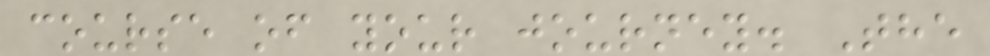course of your journey. The
